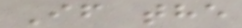If the
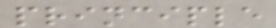principle
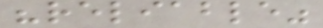"reliable"
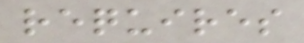requires
